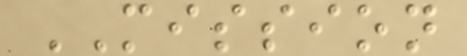MISSION
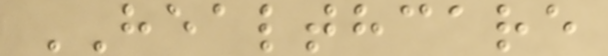HEALTHCARE
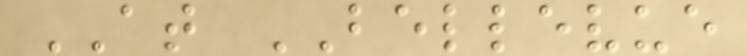AT BELLEVUE
